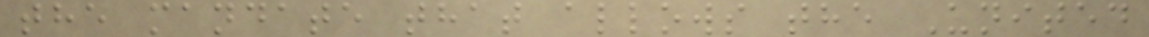the mandate that allows the United
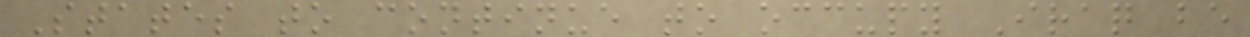States to continue to occupy Iraq be
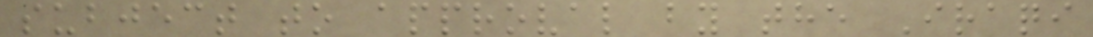subject to approval by the Iraqi
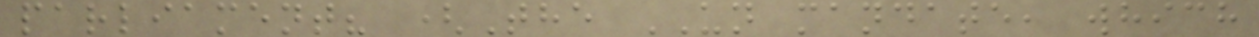parliament? (The UN mandate, which
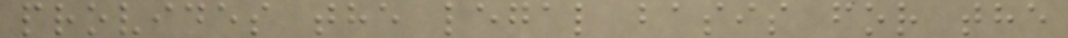provides the legal basis for the
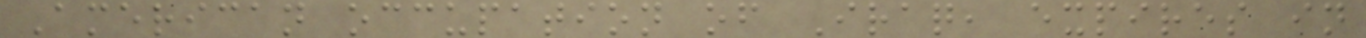American occupation of Iraq, expires in
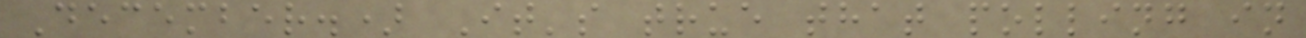December.) It's true that polling in
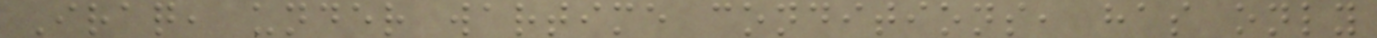Iraq, under wartime conditions, has only
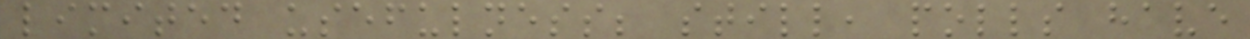limited usefulness; still, polls have
